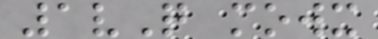1vQ mowx
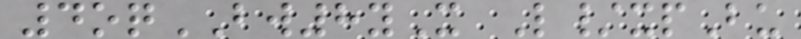4oqBW8yX L/xpBu
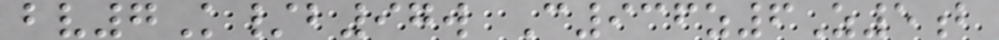bv7K/b97w C936z6Z5b
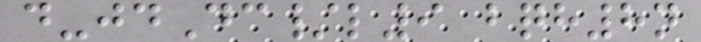d-jdDc/l9 bqh8n
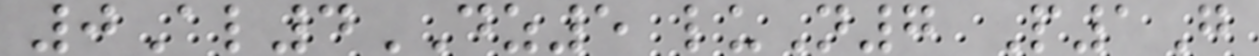0Al4DZ5 luN7 P1G
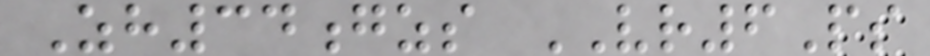Zh34gzs VR6Ps
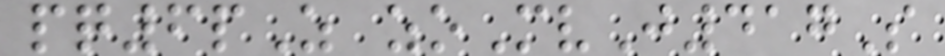pq6pZ zoMvJ417S
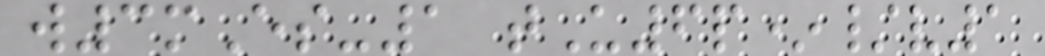w3mEs-1 tU6p*/v1
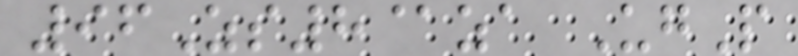96Zs8@za UgP
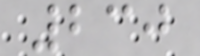230
